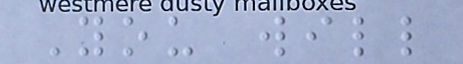You will
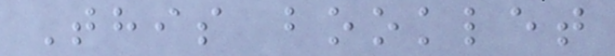This booklet
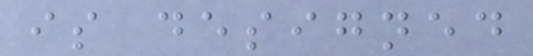is designed
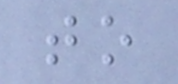to
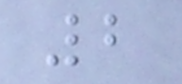2
